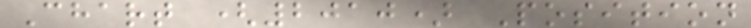Chart (2010) Position
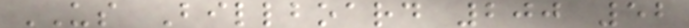US Billboard 200 52
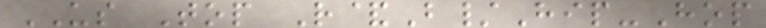US Top R&B/Hip-Hop
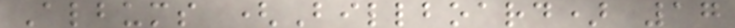Albums (Billboard) 17
